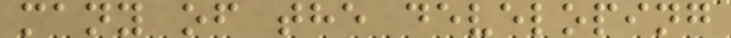many of the developing
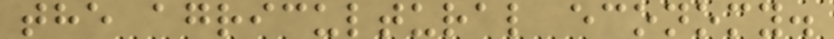the agricultural economy.
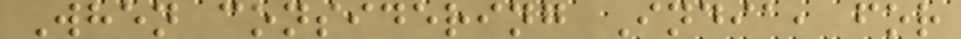When considering India, for
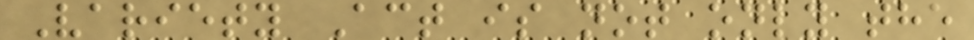Variety Act is not only the
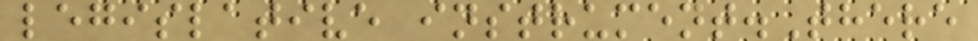legislative instrument.There
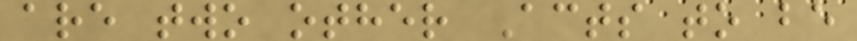are two other Acts to be
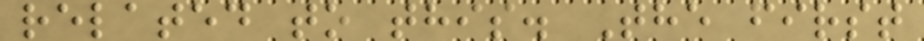related to this. The first
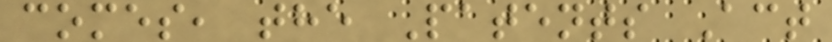comes, the Patents Act
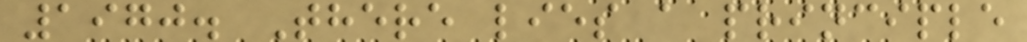1970. There lies a principle
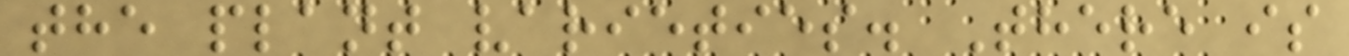the plant varieties. There is
